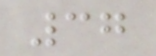37
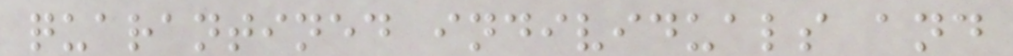quarantined individuals and
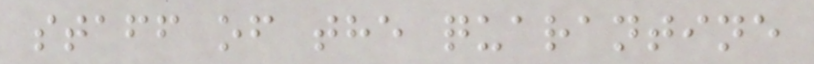staff of the quarantine
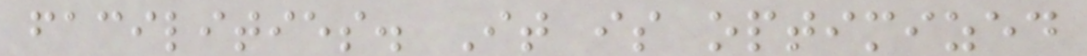facilities. It is optimized
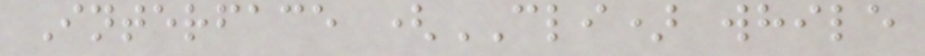Interface (CLI) while
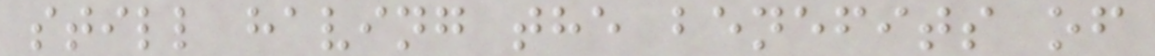still having the benefits of
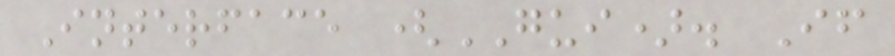Interface (GUI). If
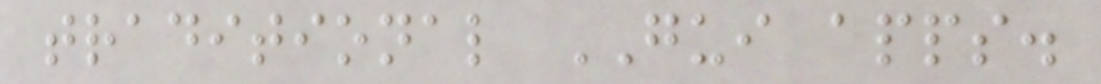traditional GUI apps.
